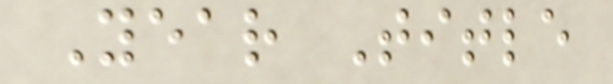Year Title
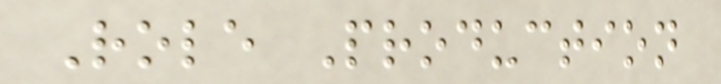Role Production
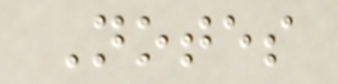Notes
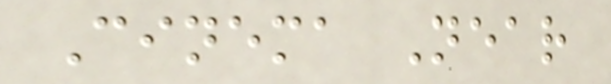Cinema Near
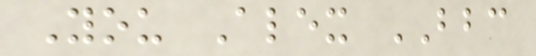You Alex BBC
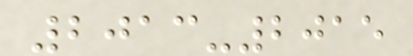2013-2015
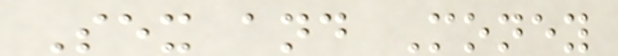Sex and Money
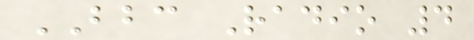BBC Radio 4
